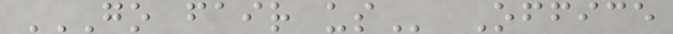GO FAIR US Office
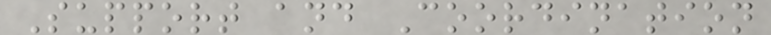Support and Coordination
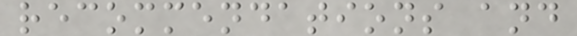recommendations and
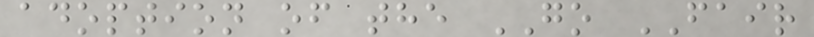adoption of the GO FAIR
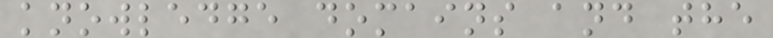knowledge domains and the
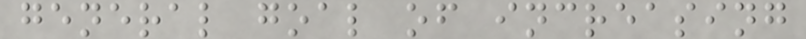general goal of increasing
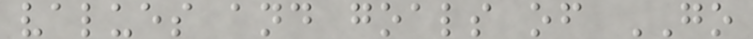values and goals of GO
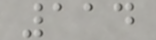114
